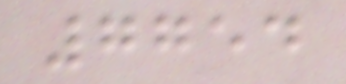7754
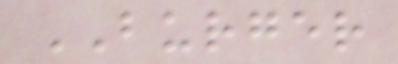BURGER
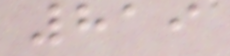819
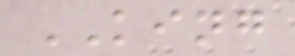KING
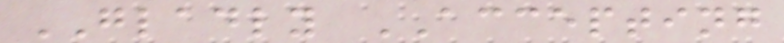GLADLY ACCEPTING
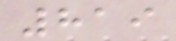819
